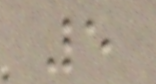5
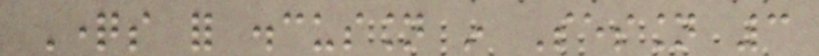Questions for discussion in Session 3
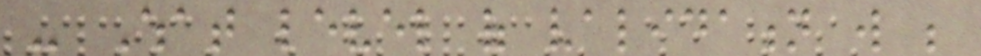- What level of validation will be
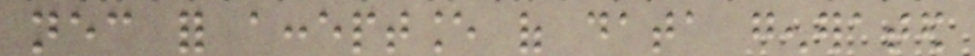necessary for acceptance of data generated
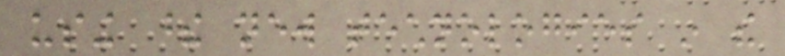using these new technologies in the
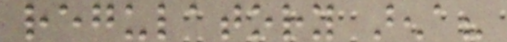regulatory arena?
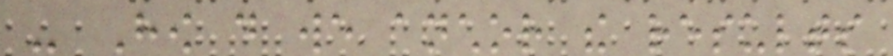- How do we anchor the results
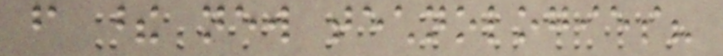from these new technologies?
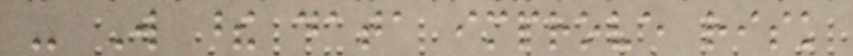- Will these data improve risk
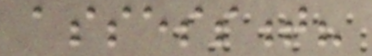assessment?
